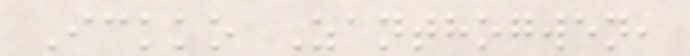Ickko Zanthogwen,
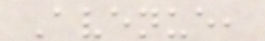Avenue,
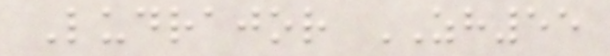Ludrajor ZH55
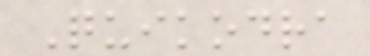Quikodra
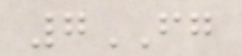7FG
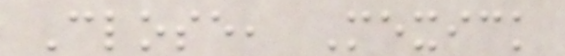Close, Mexick
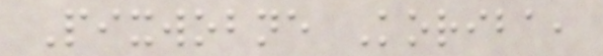Pixwobne Koriba,
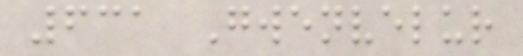631 Gwenvelur
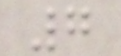7
